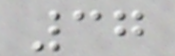37
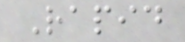Rapid
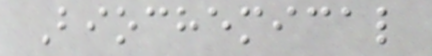Biochemical
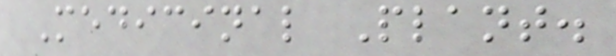Medicinal Plant.
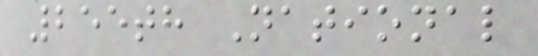255th National
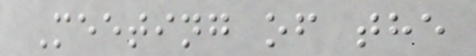Meeting of the
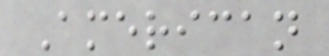American
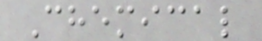Chemical
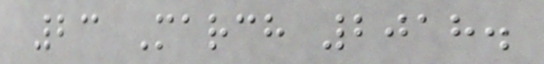23 March 2018.
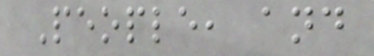People, and
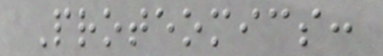Proteomics:
